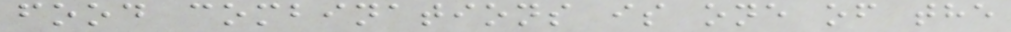food combinations is one of the
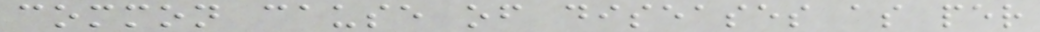common cause of diseases as per
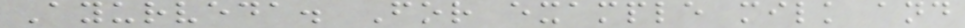Ayurveda. For example milk and
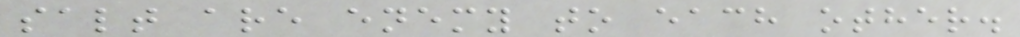salt are enemy to each other.
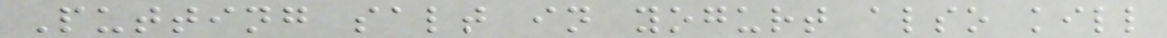Putting salt in yogurt also kill
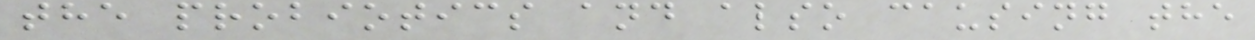the probiotics and also causing the
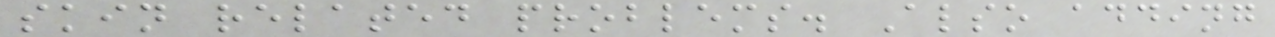skin related problems. Also adding
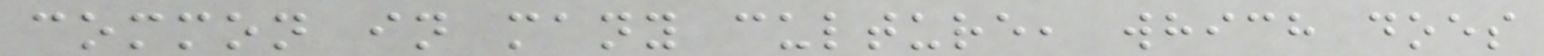common in many culture, which does
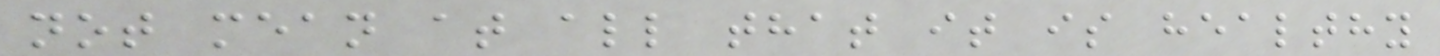not mean at all that it is healthy
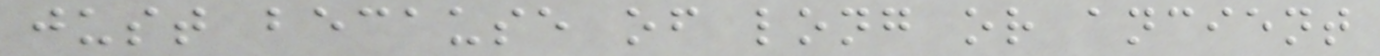just because of long or ancient
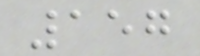157
